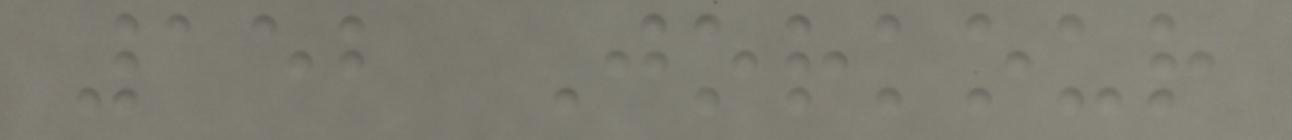152 Jorkour
